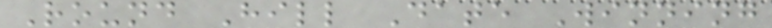Round Hill Date Winning
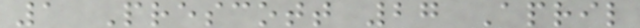1 Prescott 27 April
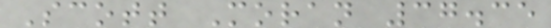Scott Moran 37.35
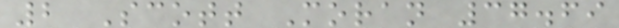2 Scott Moran 37.69
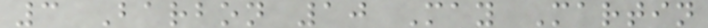3 Barbon 10 May Martin
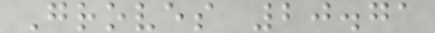Groves 20.71
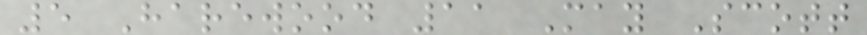5 Harewood 11 May Scott
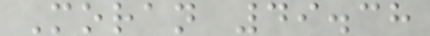Moran 49.38
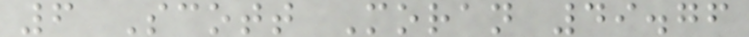6 Scott Moran 49.76
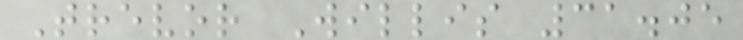Trevor Willis 31.05
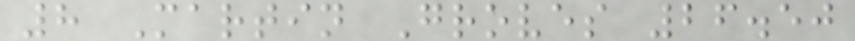8 Martin Groves 26.50
